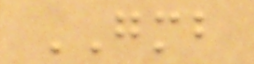GMB
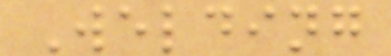Welding
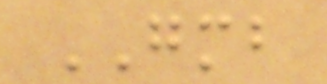GMB
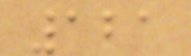121
